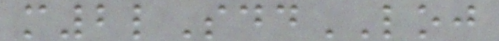m2lSddLOJ
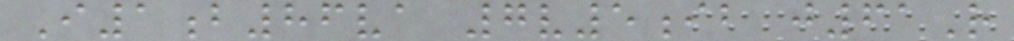I1b86va 7v5ib j61R
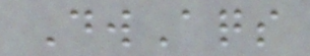DwAqs
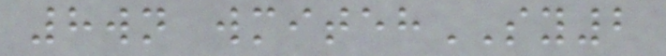8wn wmitehSY2
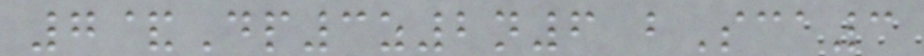7&Dp3z2n6 bSca3
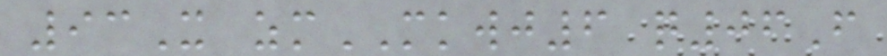93X zmMKWJ6 q06F
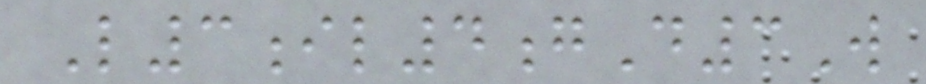L3il4gD3W
